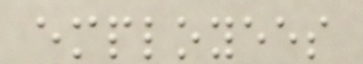employees
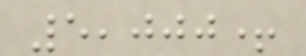5,000+
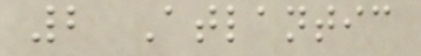2 Atlantic
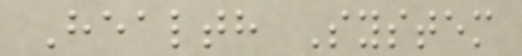Health System
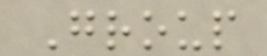Group
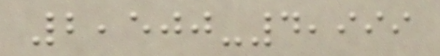2,500-4,999
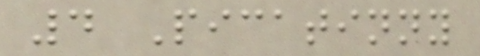4 Picatinny
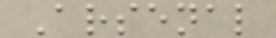Arsenal
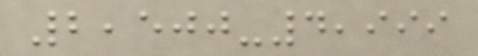2,500-4,999
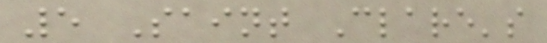5 Saint Clare's
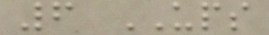6 UPS
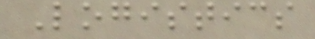Logistics
